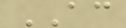AC
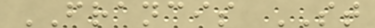FRANCIS ST
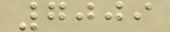7009
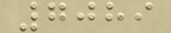7089
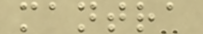mantra
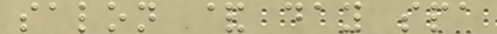salon & day spa
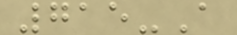715-A
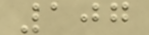107
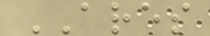ARES
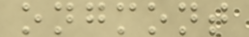ongmont
